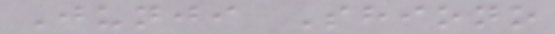Junji Shiono
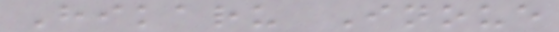Hikaru Inoue
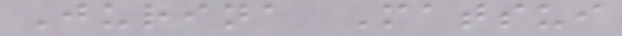Jurina Matsui
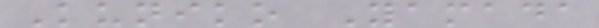Kuniko Yamada
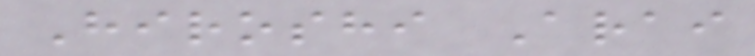Hiroshi Arai
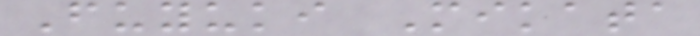Fuyuki Mikata
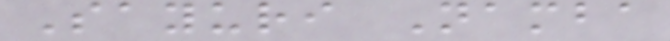Sayuri Namba
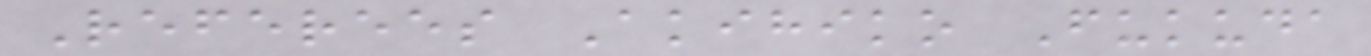Referees Akihiko Fukuda
